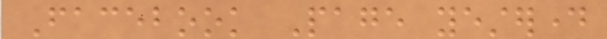Facebook Page yesterday
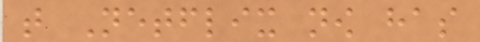that Netflix now has
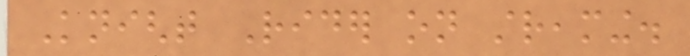Knight Rider on streaming.
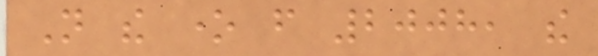Not the one from 2008, the
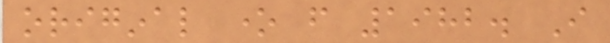original one from 1982. I
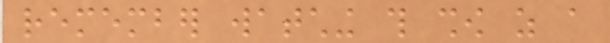remember watching this show as a
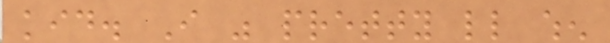kid. I was pretty little when
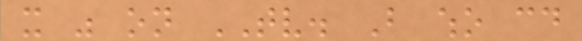it was on TV. But who could
